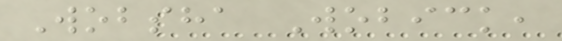Wobsha Wobick,
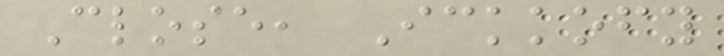Close, Ickkofy
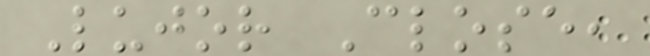Lujor Close,
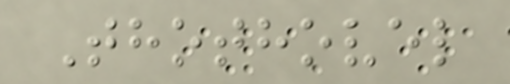Thothovel
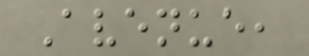Avenue,
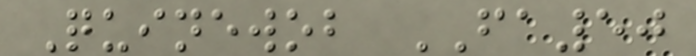Quinewob FA50
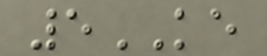5KE
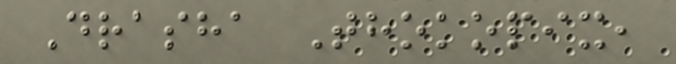Drasha Thokopix,
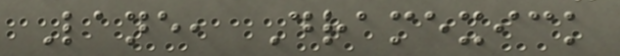Lane, Dramexick
